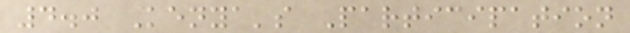4.0 Kenya's Participation
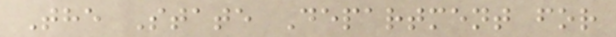The State Department for
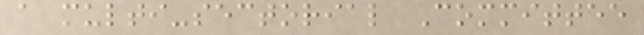a multi-sectorial Committee
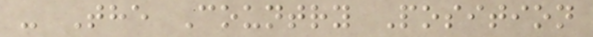- The Country Position
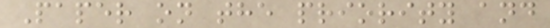Paper on the priority and
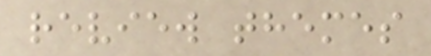review themes
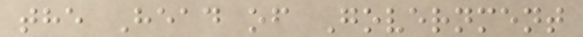the Head of Government
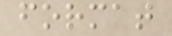format
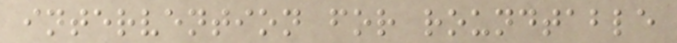intervention for roundtable
